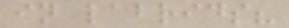in labrids?
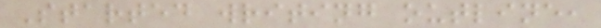Started writing outline,
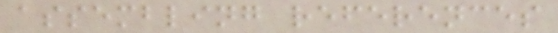assembling references
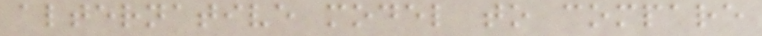alternative model to compare
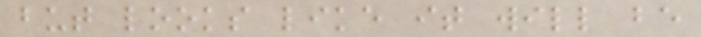but looks like it will be
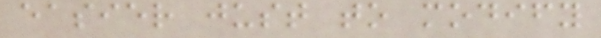easier just to modify
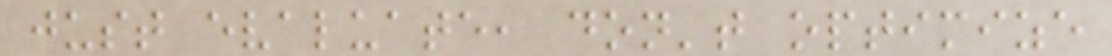just evaluate, don't optimize
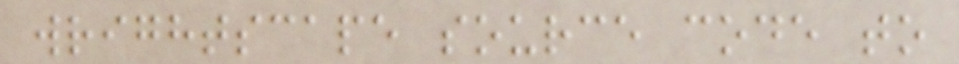wrightscape source code to
